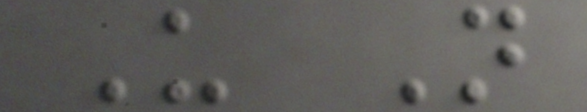U N
